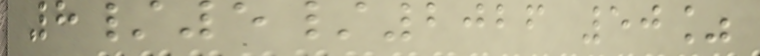8/5/2026 50%
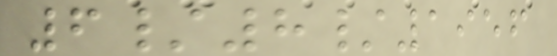6/8/1956
